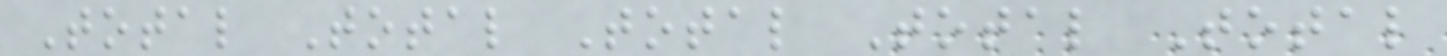Total Total Total Total Total
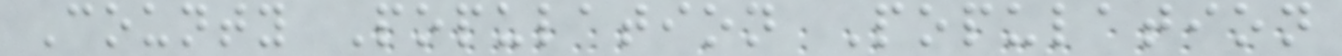County Population Population
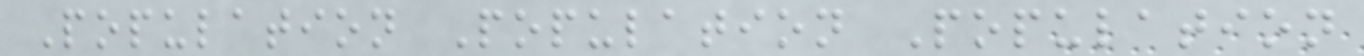Population Population Population
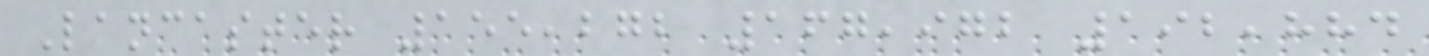Lancaster 155,272 167,972 192,884
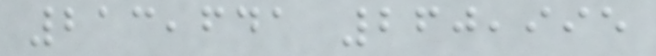213,641 260,995
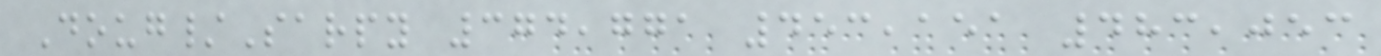Doug/Sarpy 374,771 453,151 483,053
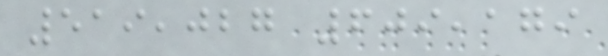519,027 609,179
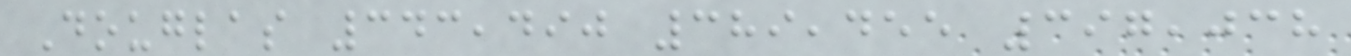Douglas 343,490 389,455 397,038
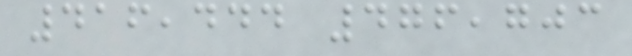416,444 476,703
